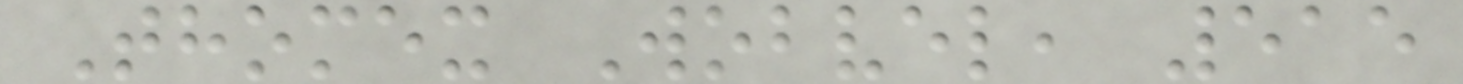Thomex Wobvel, 515
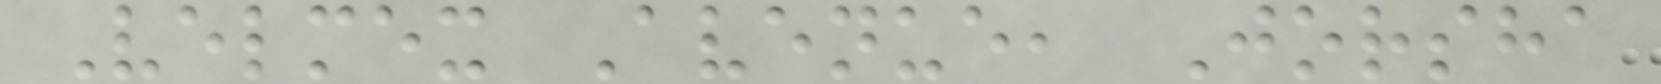Velmex Avenue, Jorsha
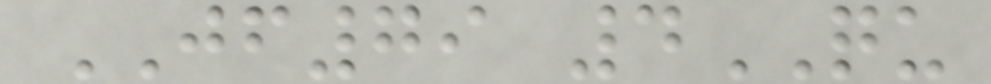JF79 4QU
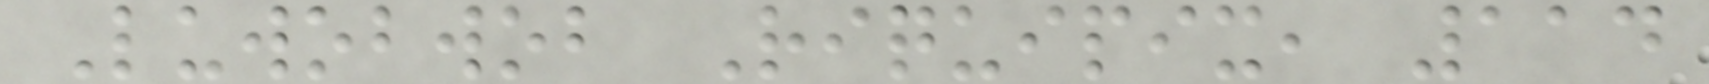Luwobwob Riquipix, 114
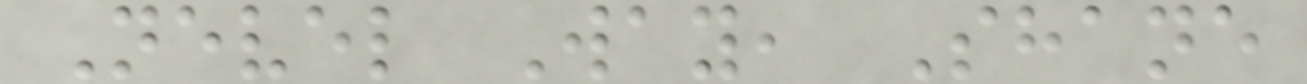Nevel Way, Shane
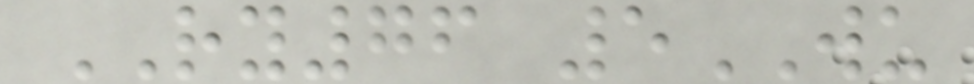RY76 5WU
